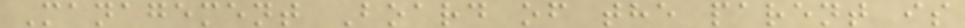Management Board of the parent is
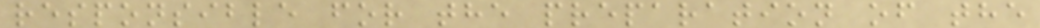responsible for the preparation of the
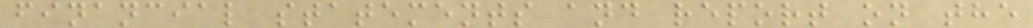financial statements and report on the
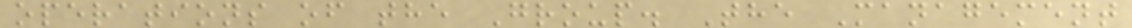operations of the Group. The Management
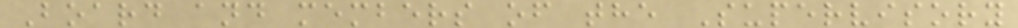Board and members of the Supervisory
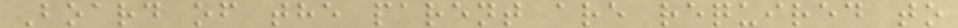Board of the parent are required to
